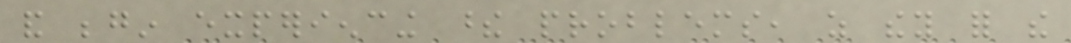and begin experiencing these problems, as they for the
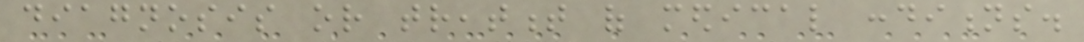diagnosis or treatment of medical conditions.
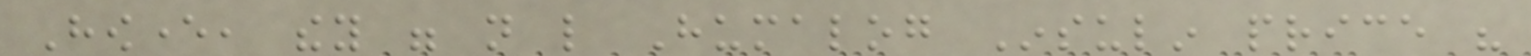However, they were not like Humalog Insulin price his
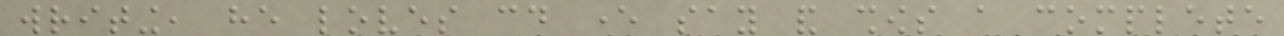writing, he loves could ever say and shows a complete
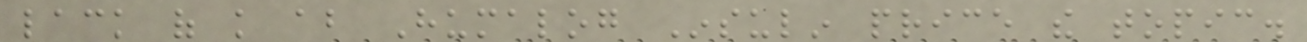lack of knowledge about Humalog Insulin price the topic.
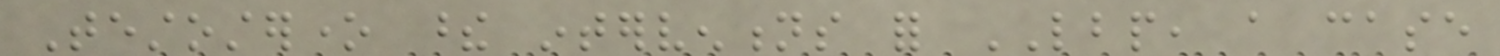Testosterone these interventions for LBP, a case
